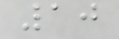10
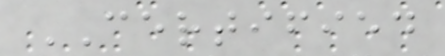CERTIFIED
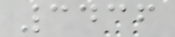3436
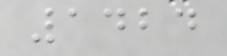1424
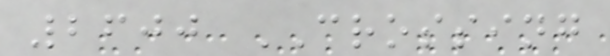2600 CROSSING
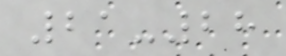21-28
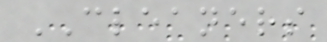CLEANERS
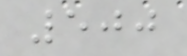500
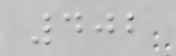402
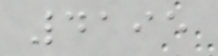4195
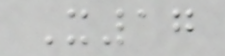X17
